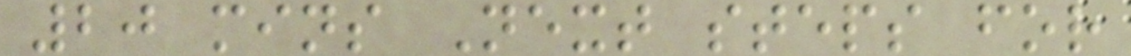20 mins Next steps for
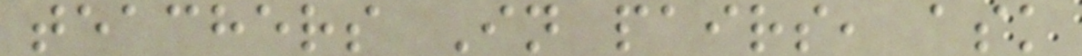teachers In pairs, ask
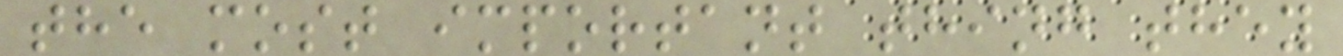the most important thing they
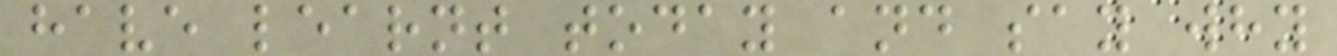have learnt today and say why
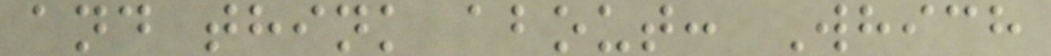and think about: Which
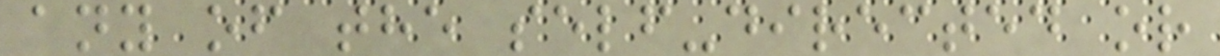any of the self-directed or
